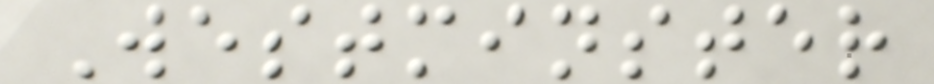Westminster
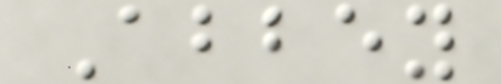Abbey
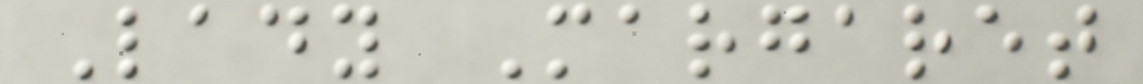Lady Margaret
